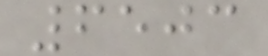6503
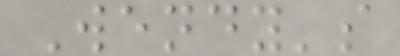Wendy's
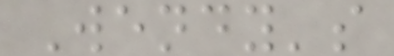Wendy's
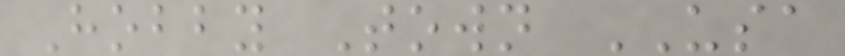Hobby Town USA
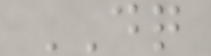DQ
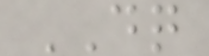DQ
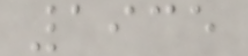1935
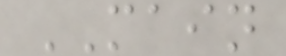MAIN
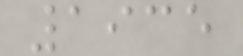1935
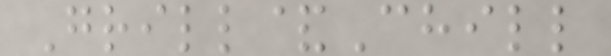Grill&Chill
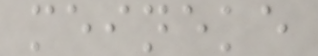meineke
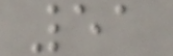51
